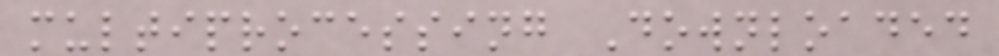multiprocessing Downloaded
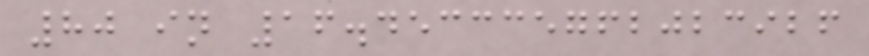80 in 16.453335762023926
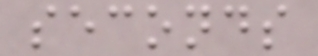seconds
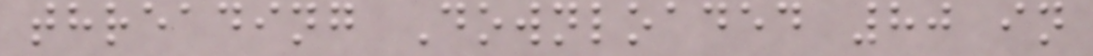threading Downloaded 80 in
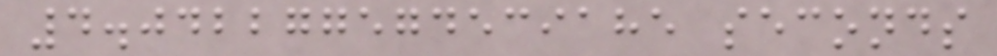4.042277574539185 seconds
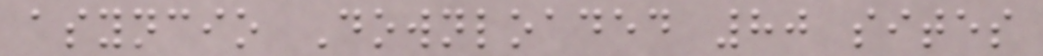asyncio Downloaded 80 sites
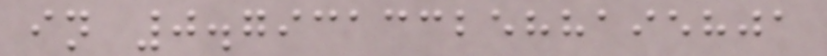in 0.7931332588195801
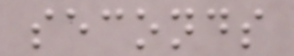seconds
